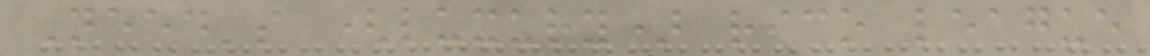Need's (luxury) rico league
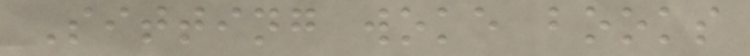Sitting woke books
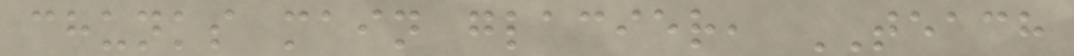chunks main glacier, TEACH
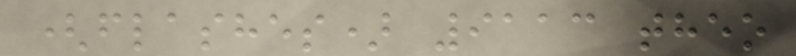(flashes) 9113 theo
